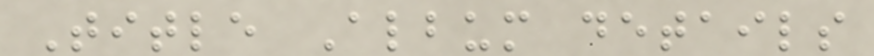Title Album details
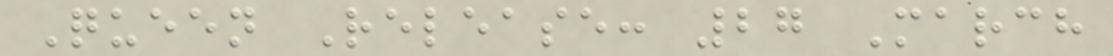Queen Release: 27 March
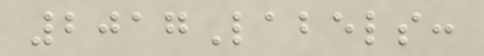2017Labels:
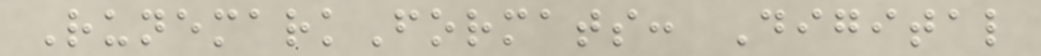RunemarkFormats: Digital
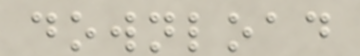download
